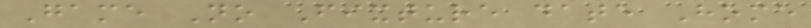Game No Fixture date Home
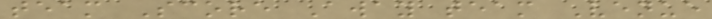team Score Away team Venue
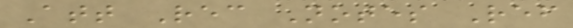Att Rec Notes Ref
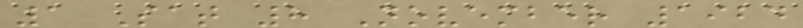1 Sat 8 November 1924
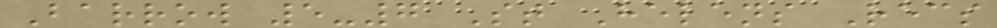Barrow 5-7 St Helens Recs
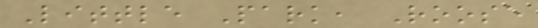Little Park, Roose
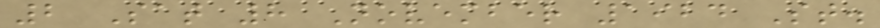2 Sat 8 November 1924 St.
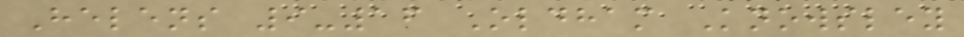Helens 9-16 Oldham Knowsley
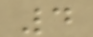4
